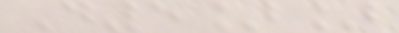D5]]
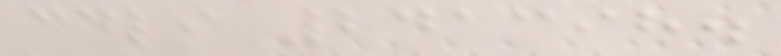cdli 241398.
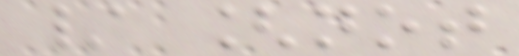/ [not
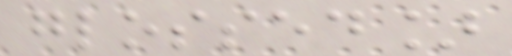glossed]
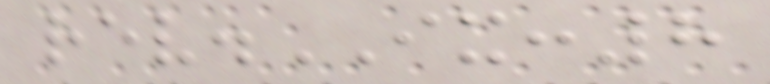rev.IX:8
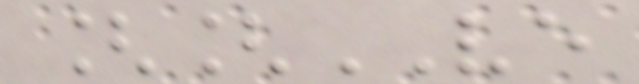[[VE
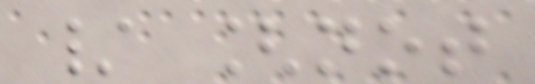/ [not
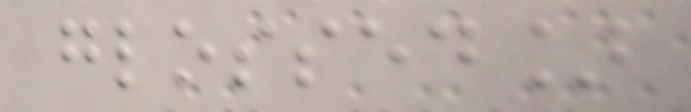glossed]
